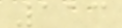113
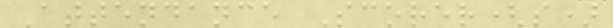Attendance Scorer(s)
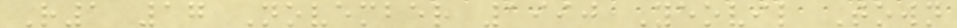R1 17 November 1990 Yeovil Town
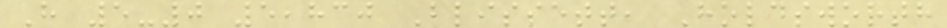H 5-0 5,830 Blissett, Holdsworth
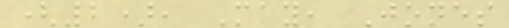(2), May, Jones
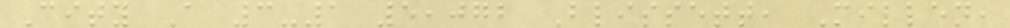City A 3-1 5,072 Blissett, Millen,
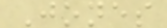Jones
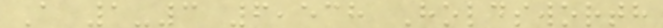A 1-3 6,538 Holdsworth
